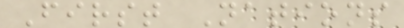First Nations
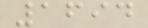1694
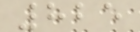825
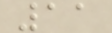11
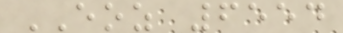EOZ 6554
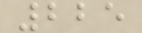225
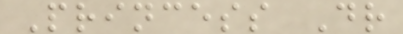Princess Dr
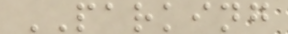PARKING
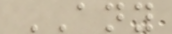ANY
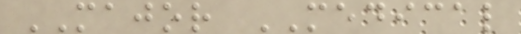MAJOR MEDICAL
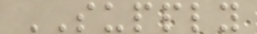SUPPLY
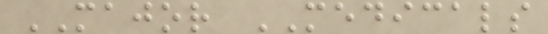MAJOR MEDICALS
